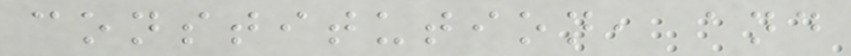constitution, and
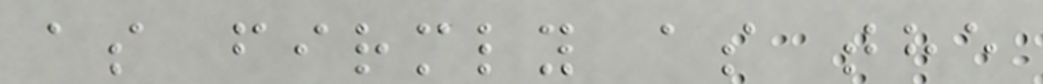as firmly as the
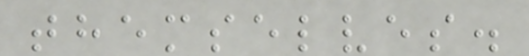themselves.
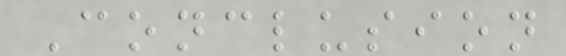Conclusion
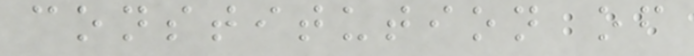constitution of
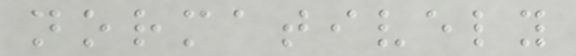normatively
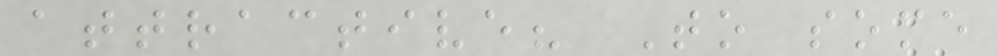attractive? To some
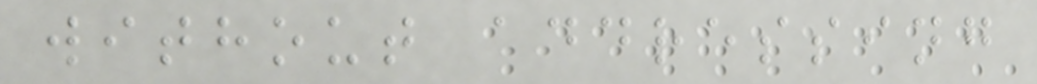without addressing
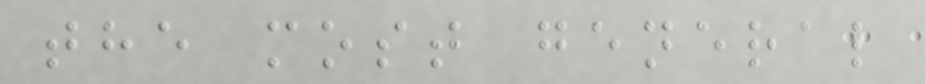the most general
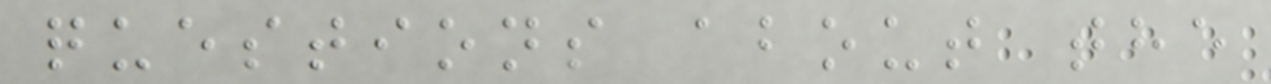questions about the
